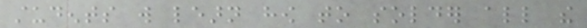students will learn how to solder all the
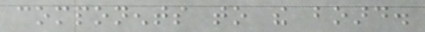components to the board.
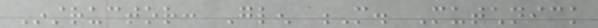Instructor: Glen M. Mutchnick
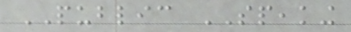PUBLIC SPEAKING
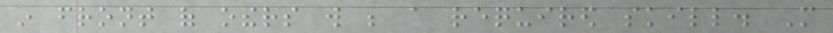in front of others will be a required skill. More
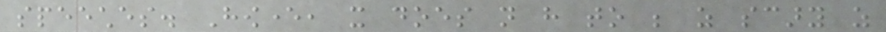speeches. However, it does not have to be as scary as
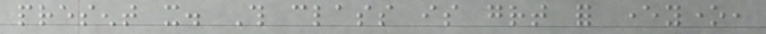present it. This class is great for everyone,
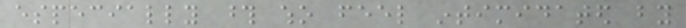especially those who feel intimidated by
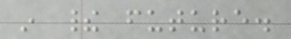in their future.
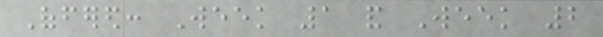Offered: Week 1 and Week 2
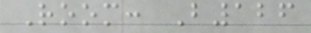Room: B126
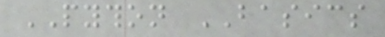PYTHON BASICS
